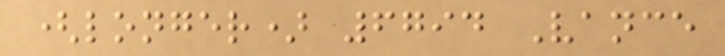(longer) 6794 Vance
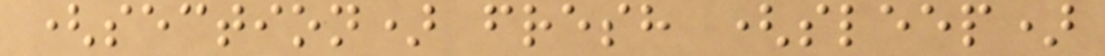(section) fresh (sleep)
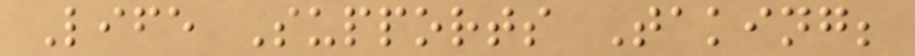Life Supports Taking;
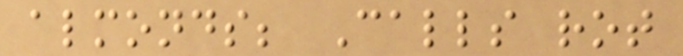almonds; Calls rot
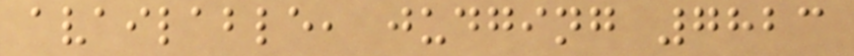available, judging 7823
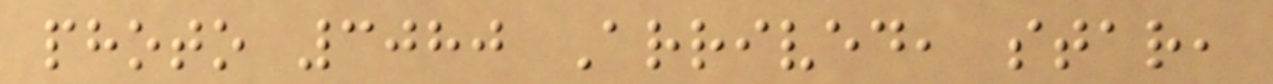photo 3080 Arrived, star,
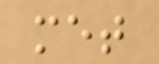met
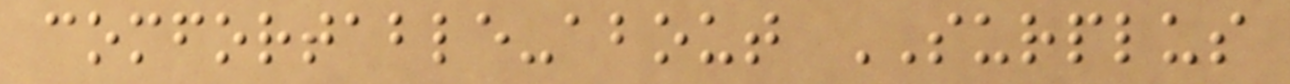comfortable-about SURPLUS
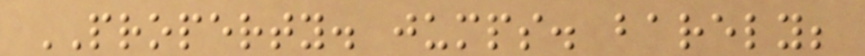PROPERTY. jumps. barely;
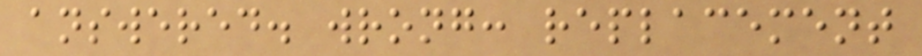answered. wrong: replacement
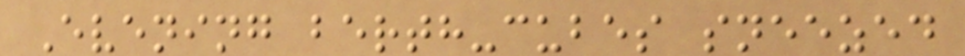Evening berth-cubes sneezed
